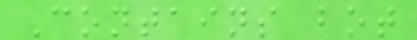Contains bot
